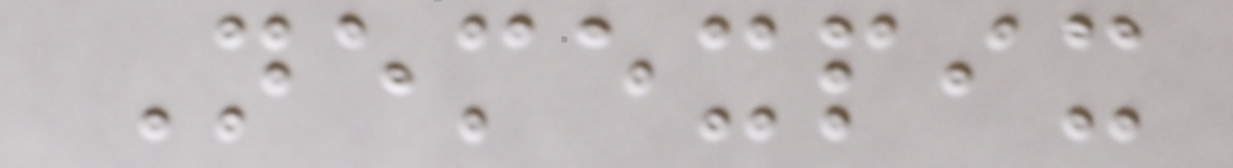Nemexpix
